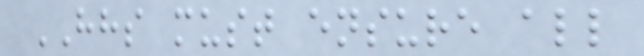HHS must ensure all
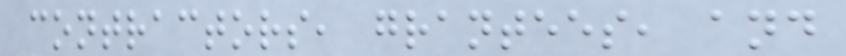contractors, grantees, and
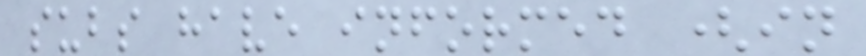subs have informed (in
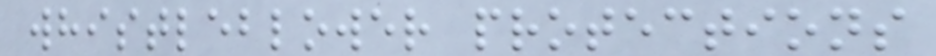whistleblower protections
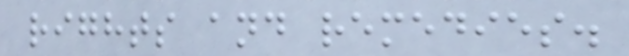rights and remedies.
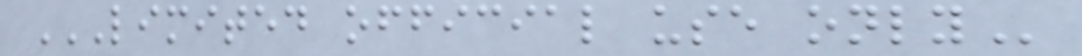LIMITED OFFICIAL USE ONLY
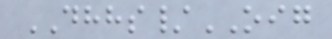DHHS/OIG
